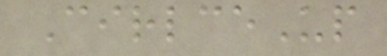CirlceUp
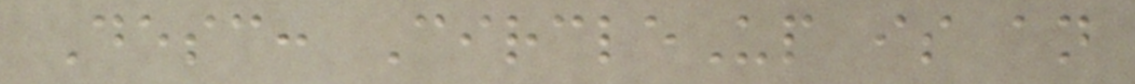Desc: CircleUp is an
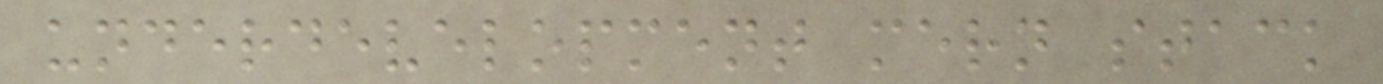underdevelopment mern stack
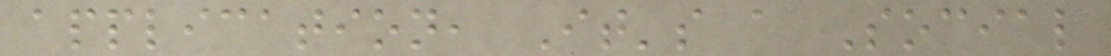application, It's a Social
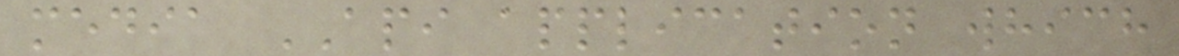media API application which
